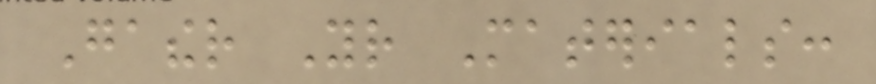Gather Your Materials:
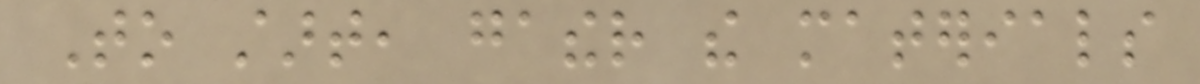To start, gather the materials
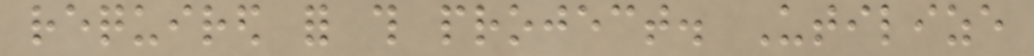required for this project. Utilize
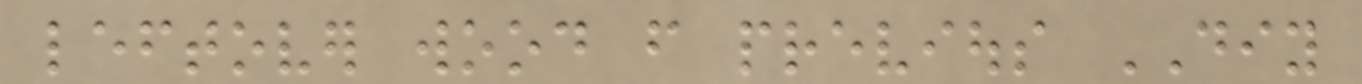leftover wood from previous DIY
